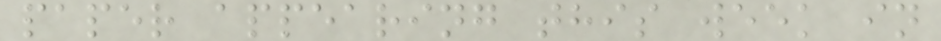paper appearing this week in
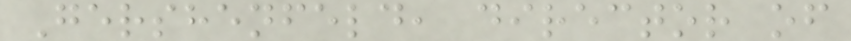Gershenfeld, director of
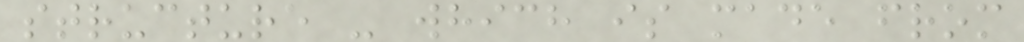structure - which is made from
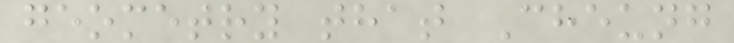geometry that Cheung
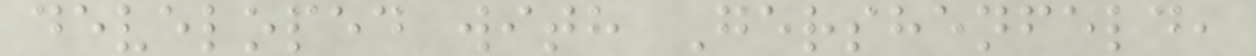developed with Gershenfeld,
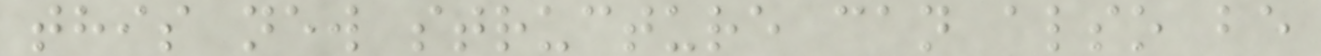this new structure can also be
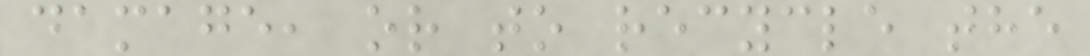damage, or to recycle the
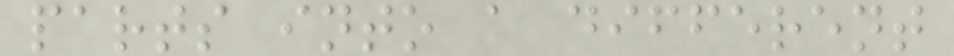parts into a different
